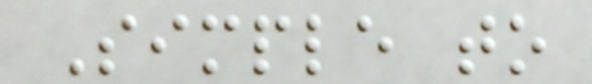Simple to
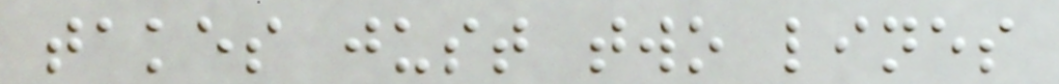takes just two lines
